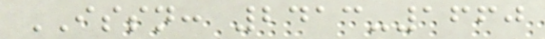ISSN: 2413-1660
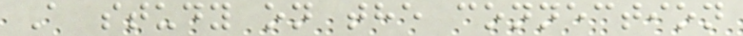A study on the connection
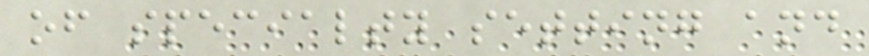of specialty setting and
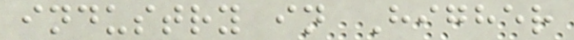industry in Higher
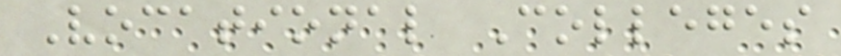Vocational Colleges
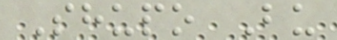Shupo Bu
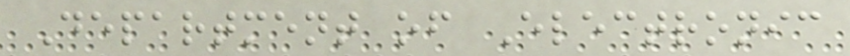Department of Electronic
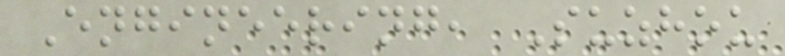Engineering, Suzhou
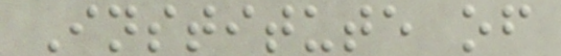Institute of
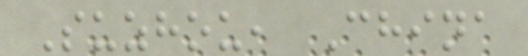Suzhou, China
